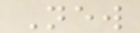New
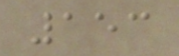153
